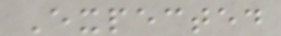Expected
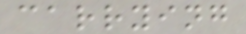carrying
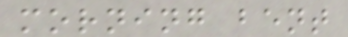morning bent
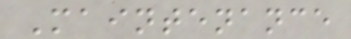Maintenance
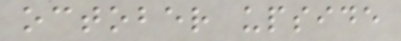october upside
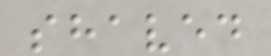shaved
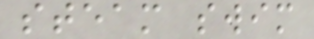steam swim
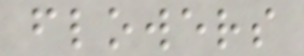flowers
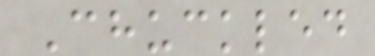Chuckled
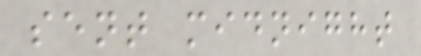sent midnight
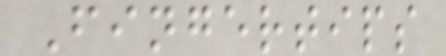Fingertips
